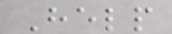Help
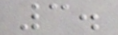3.
